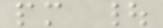pm |
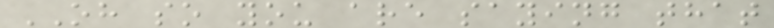OH so you are saying that
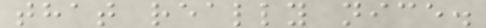that really nice.
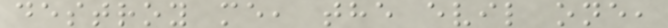destroy me, the evil one,
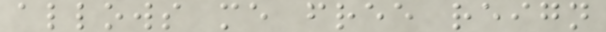allows me free reign
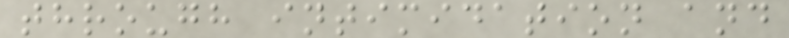through intimidation and
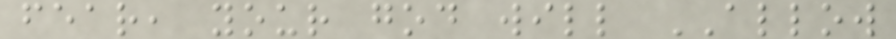fear, your god will ALLOW
